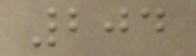204
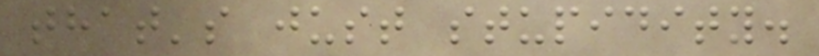that's just stupidity.
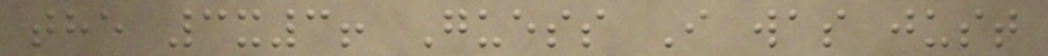the 3x3! Guess I was just
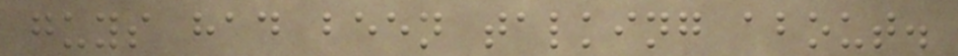guys had been talking about.
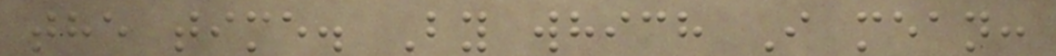the time. By which I mean:
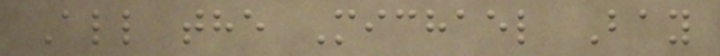All the Michael Bay
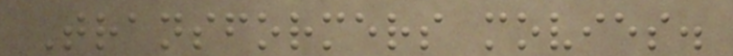Transformers movies.
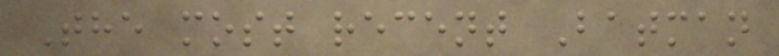The most recent Batman
